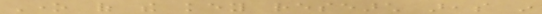One of the key research areas in
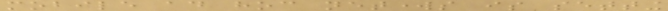mobile ad hoc networks is setting
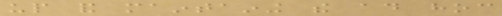up and maintaining the ad hoc
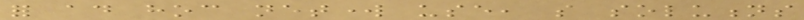for ad hoc network use, so solutions
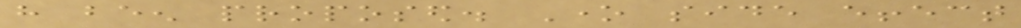have been proposed. One side effect
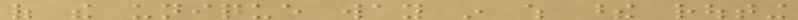of the unique way in which these routing
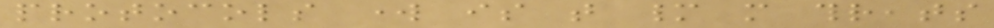protocols work is that many more threats
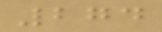274
